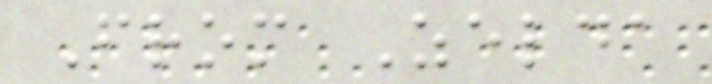From Zelda
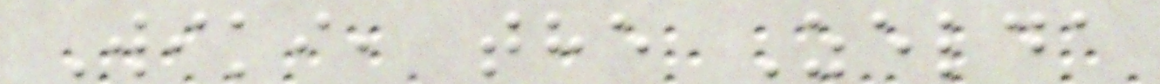Wiki, the Zelda
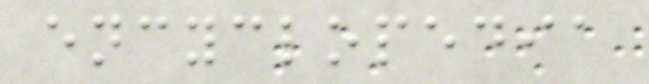encyclopedia
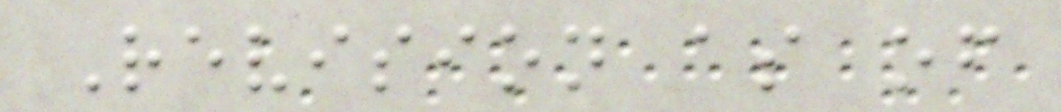Revision as of
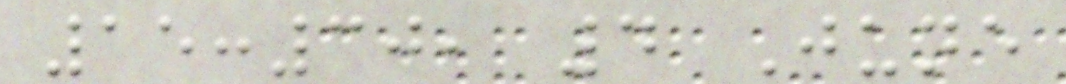15:30, 4 June
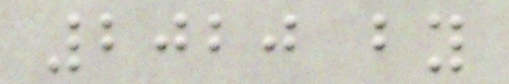2020 by
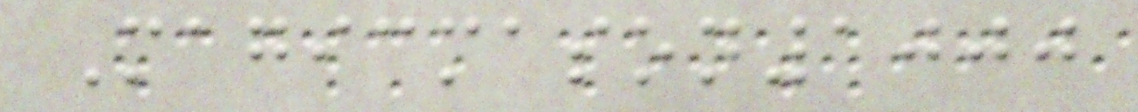Magicmason1000
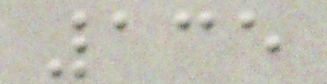135
